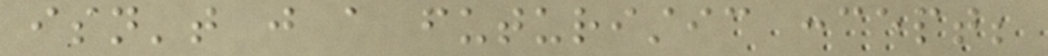isn't just a futuristic concept;
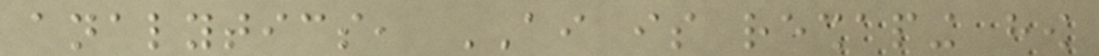analytics, AI is reshaping how
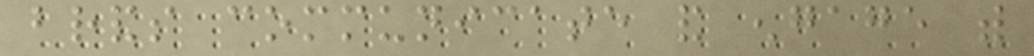brands communicate and engage with
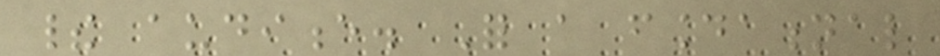their audience. For a foundational
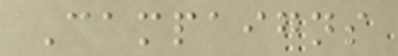Campaigns
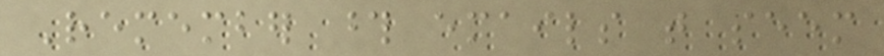Remember those emails that seem
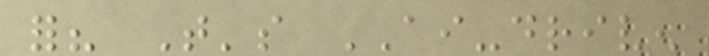for? That's AI-driven
